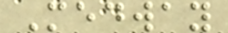Medway
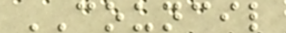COUNCIL
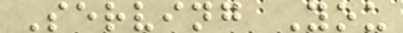Serving You
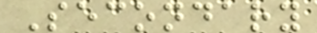Secondary
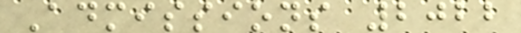Admissions 2022
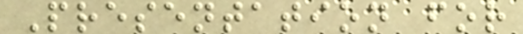Presentation for
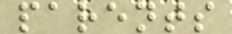parents
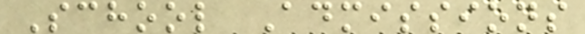School Admissions
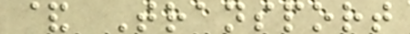& Transport
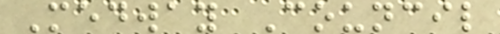Medway Council
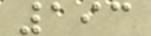193
